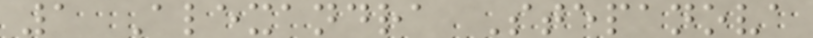1 Alexandra Stepanova
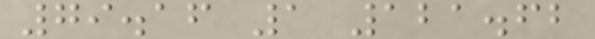79.16 1 121.62
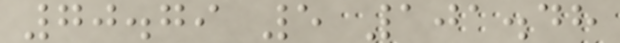70.79 5 101.48
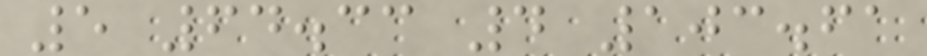5 64.33 4 103.61
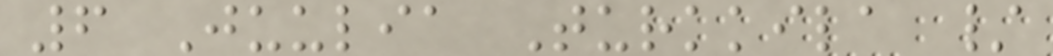6 Juulia Turkkila /
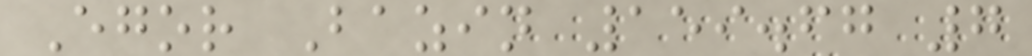Egor Bazin 159.67 7
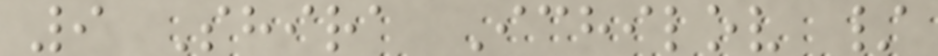9 Shira Ichilov /
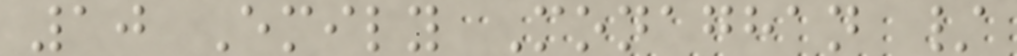10 Emily Monaghan /
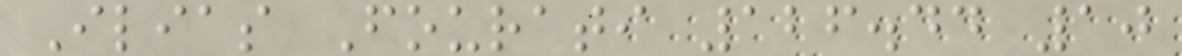Ilias Fourati 126.44 10
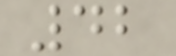42
